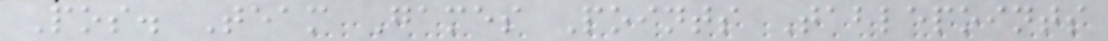Pos. Team Games Points Tablepoints
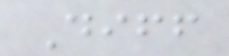Diff
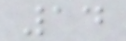14
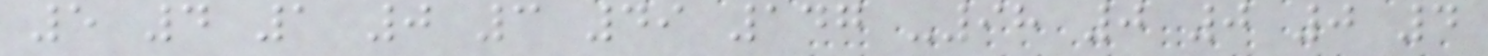5 4 1 0 3 49 147 -98 0 0 0 4
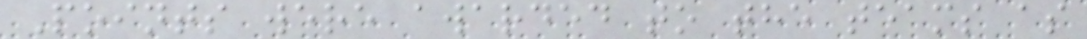Points were awarded to the teams as
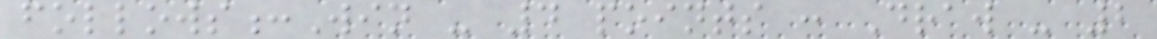follows:Win - 4 points : Draw - 2
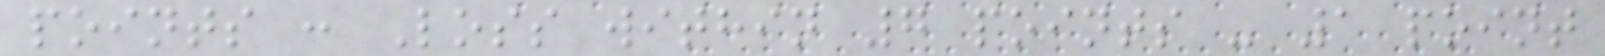points : Loss within 7 points - 1 point
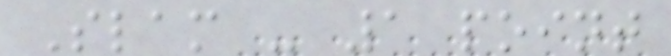Slam - 1 point
